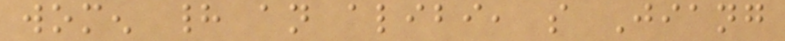women had an alibi, so Jiang
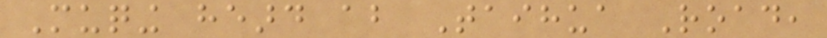Muqing heard about Taihua Road,
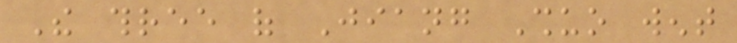The three of Jiang Shuo went
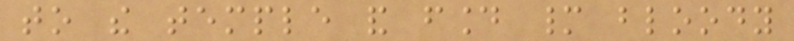to the temple and found many bloody
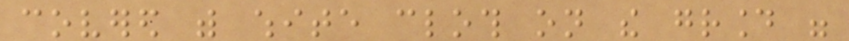covered with white cloth on the ground were
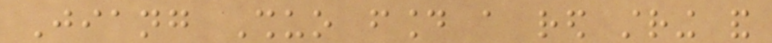Jiang Shuo found a red string and
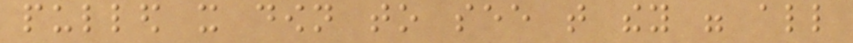pulled it down to see that they were all
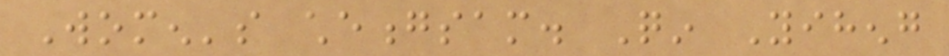Women's cheongsam. Qin Yiheng
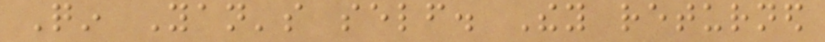Qin Yan's self. They returned
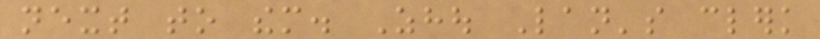next to them. Zhou Lan's clerk
